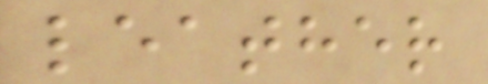leather
